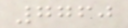7760
